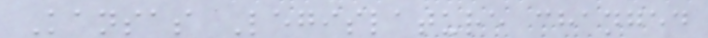Kansas Legislature changed
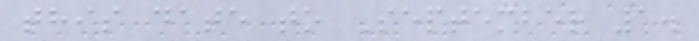this date to September 1.
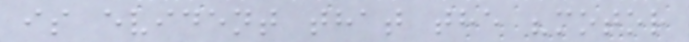is evident that the "motor
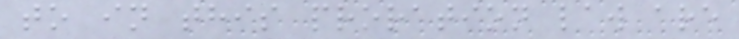to in this proration law are
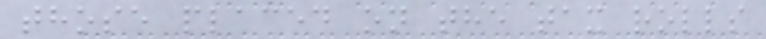those placed on the tax rolls
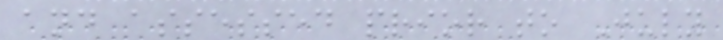and assessed prior to July
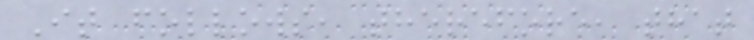It follows, therefore, that
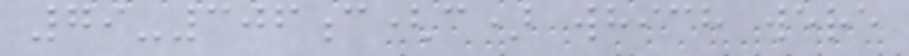79-306c(c) which were
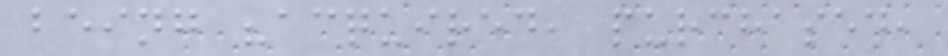being "acquired, purchased,
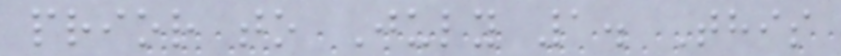prior to July 1. This
